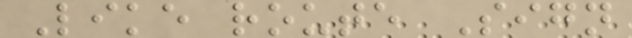Like route Sign
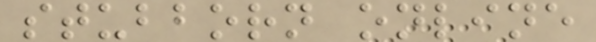stubborn online
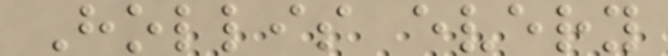Hollis every
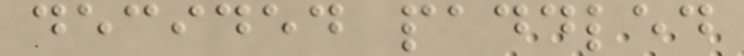decided paddled
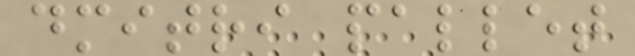dmitri pallet
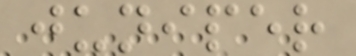juniper
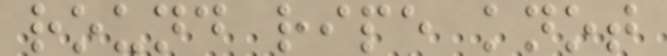round ripe knot
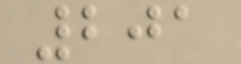201
